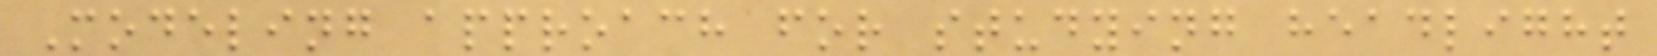Modeling approach for studying headlight
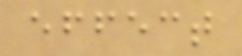effect
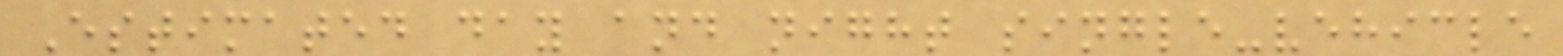Estimated day and night single-vehicle
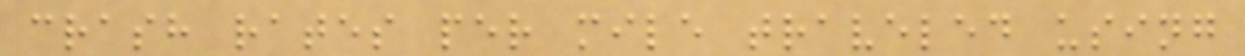crash rates per mile traveled using
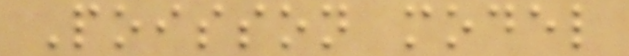Poisson model
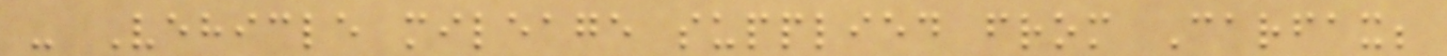- Vehicle mileage supplied from Carfax;
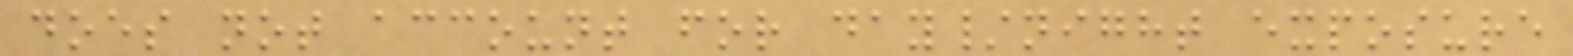does not account for day/night exposure
